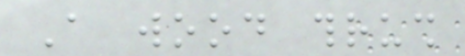A wood thrush
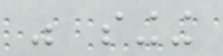was singing
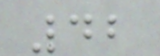42
